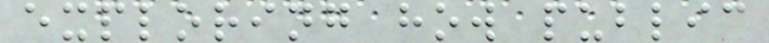exploring how public
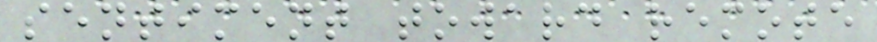sentiment toward remote
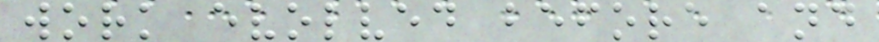work evolved before and
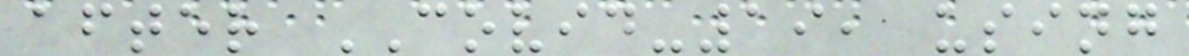after COVID-19, using
